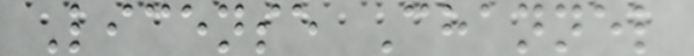License Channel
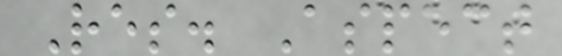Res. Aspect
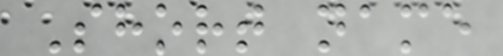Short name
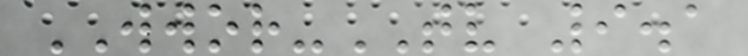WWOR-TV 9.1
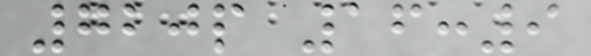720p 16:9
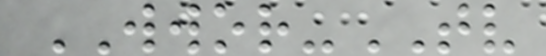WWOR-TV
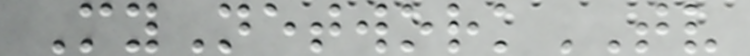MyNetworkTV
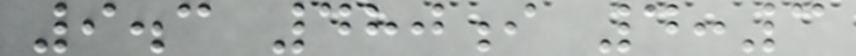9.3 480i 4:3
